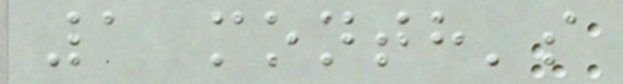1 month's
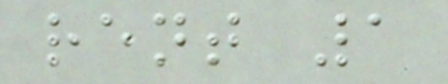rent 1
